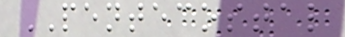PENTECOSTAL
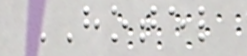HOTEL
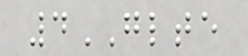4GLTE
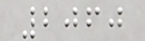2060
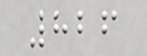826
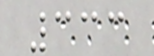333
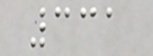331
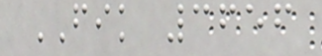FIK 3656
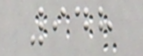948
